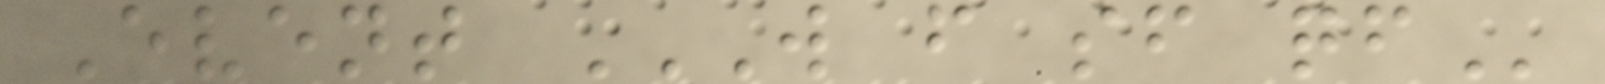Event W F SF QF
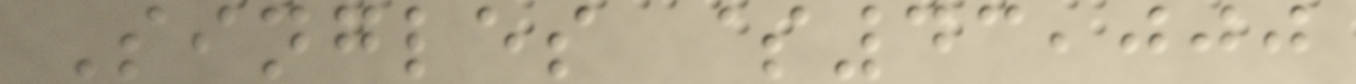Singles $43,000
